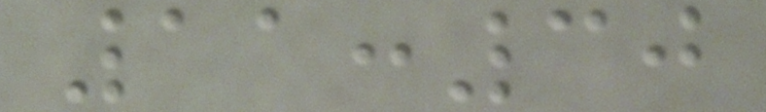11:30
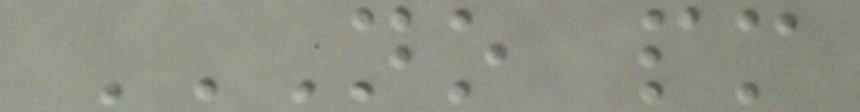NO PM
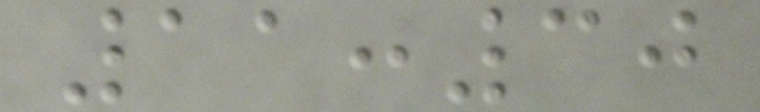11:30
